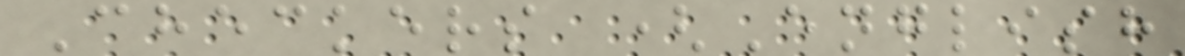Checkers (English
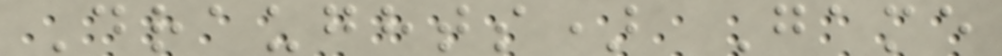Draughts) Game
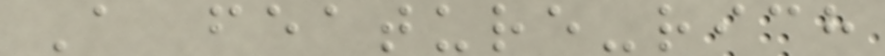A feature-rich
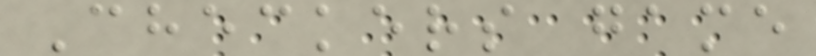Checkers game
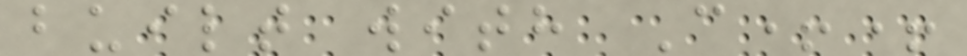built with C++
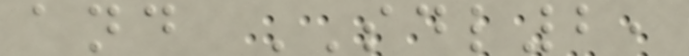and SDL2,
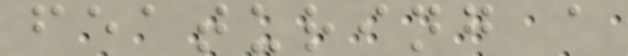featuring a
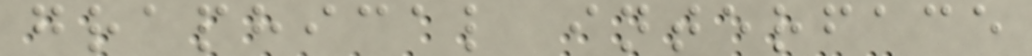graphical interface
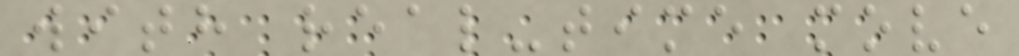with real-time move
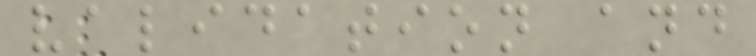validation and
